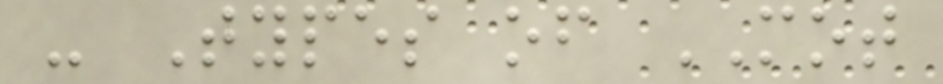- Types of MOT
